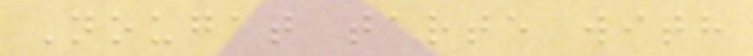Nougat tarte with
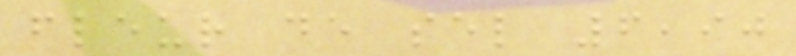fleur de sel 6,90
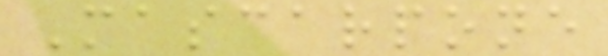Mascarpone
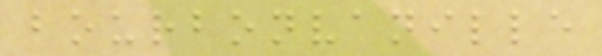bourbonvanille
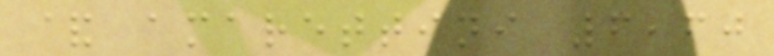& amarettini 6,60
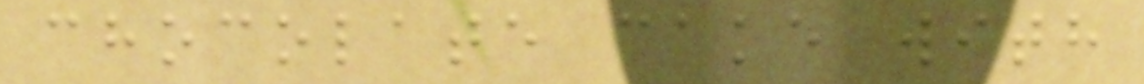chocolate cake with
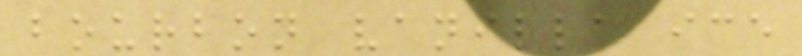bourbon vanilla ice
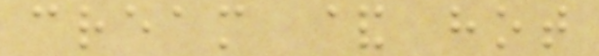cream & hot
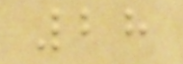28
